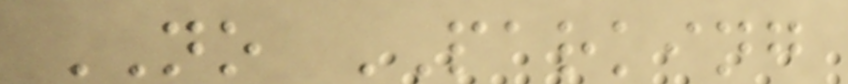NO PARKING
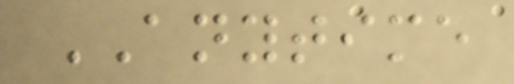ANYTIME
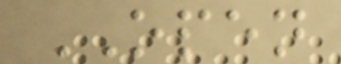OPEN
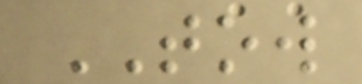TOW
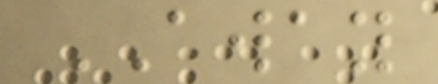AWAY
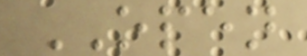OPEN
